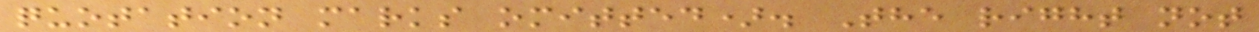quotation marks omitted). The right not
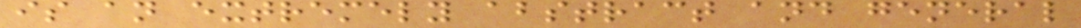is an extremely abstract and general
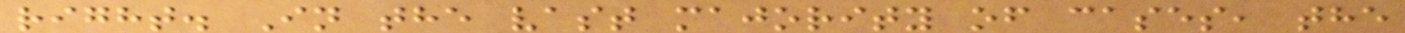right. In the vast majority of cases, the
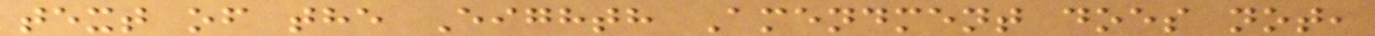text of the Eighth Amendment does not,
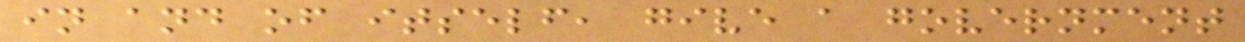in and of itself, give a government
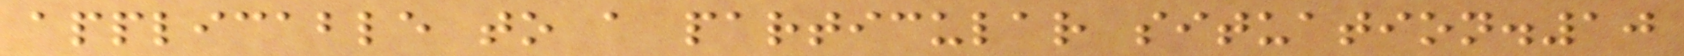applicable to a particular situation.10
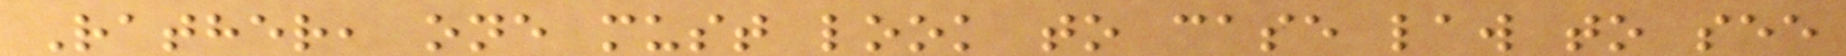Rather, one must look to case law to see
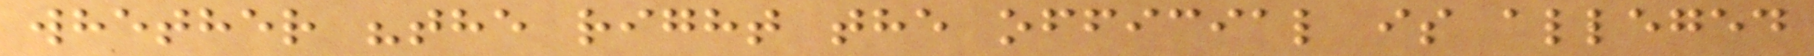whether "the right the official is alleged
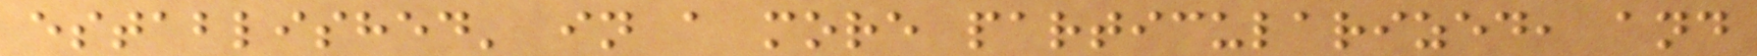established' in a more particularized, and
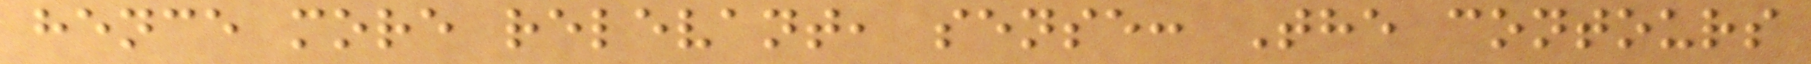hence more relevant, sense: The contours
